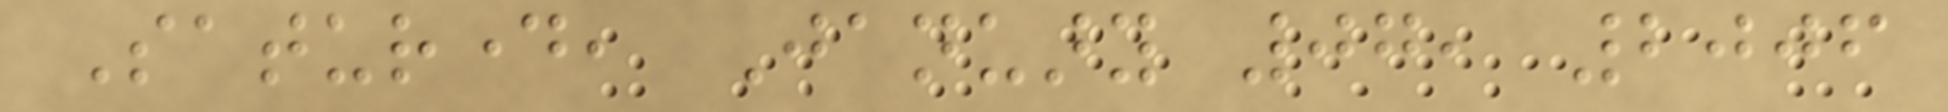Saturday, January 07, 2006
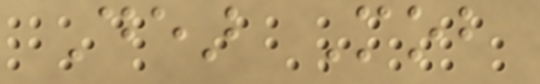Dear Mob
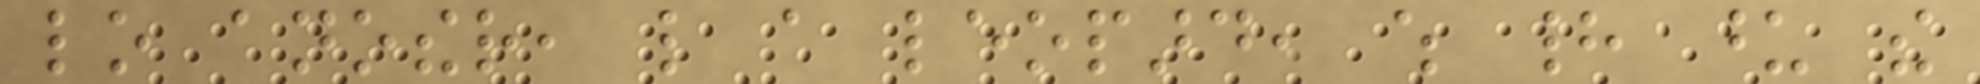lo another, like a leopard, which had upon the
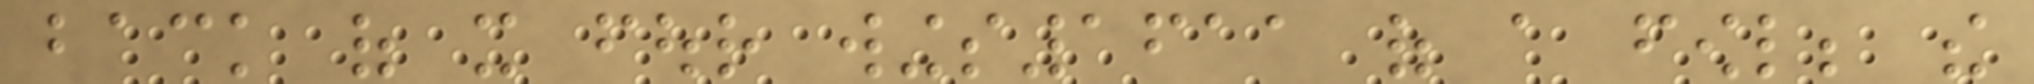back of it four wings1611 of a fowl; the
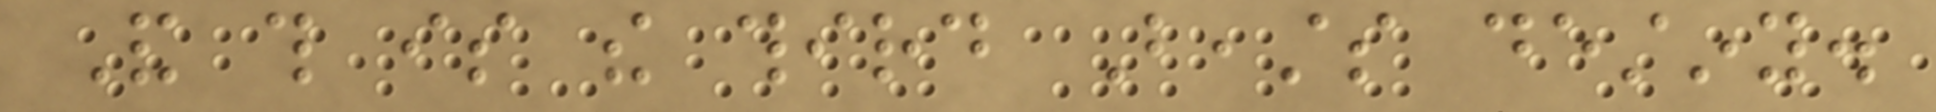And this is the third Beasts destiny.
